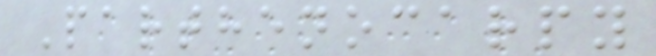Parthenocarpy
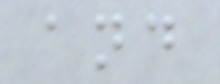and
